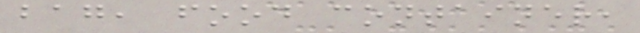bag, food container,
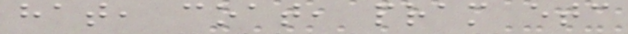hat, coat, pram etc
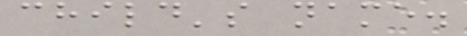child's name.
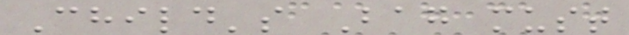Child's Bag must
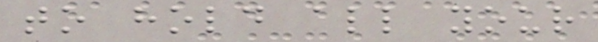to hold all your
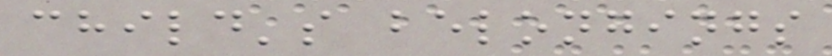child's belongings
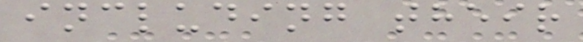including their
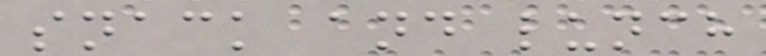snack and lunch
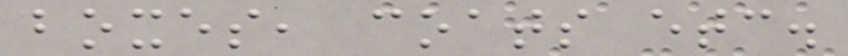boxes, coats etc.
